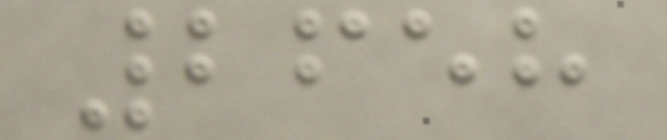2658
